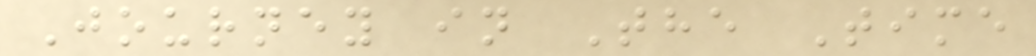Journey in The Time
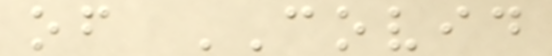of COVID
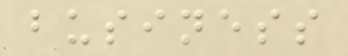business
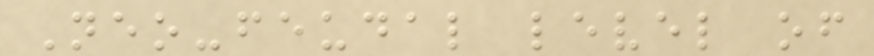Neo-feudal level of
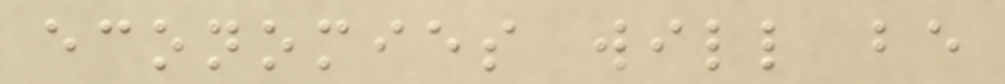economies will be
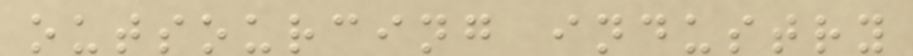outsourcing industry
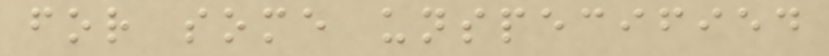for some unspecified
